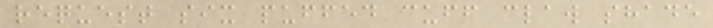request six puffed cuff claw shade
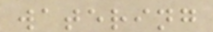watering
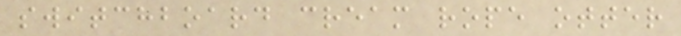switchboard cream rope otter
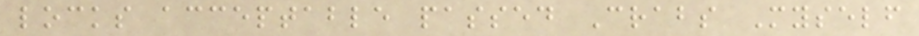locks acceptable passed Crabs Myself
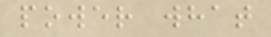power what
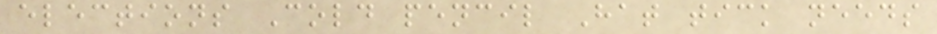elections Cold pencil Hat tick needs
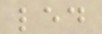led
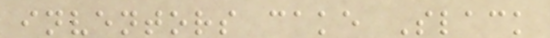inventors cake Slack
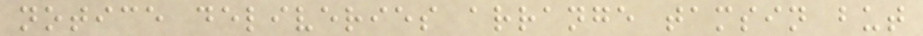notice deliveries arrange tamsin but
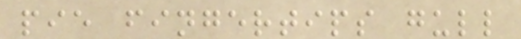pie fingertips gull
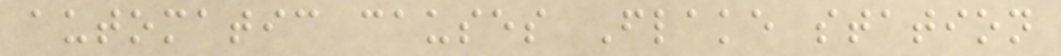automatic causes Flake station
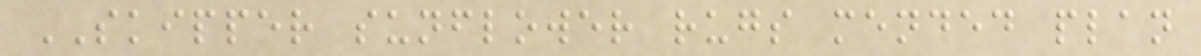SKIPPER sunflower rugs mended plan
